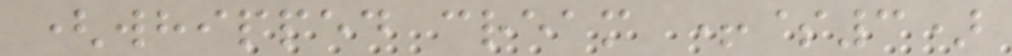(whipped cream +$3)
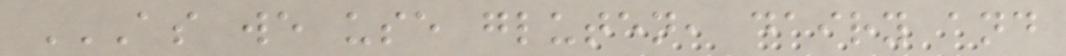AS WE USE GLUTEN, DAIRY AND
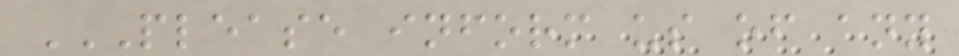PLEASE INFORM US OF ANY
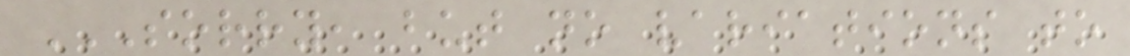SORRY, BUT NO VARIATIONS TO
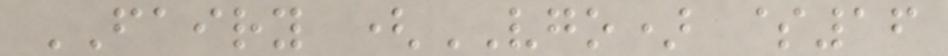FAIRY (VGO) $16
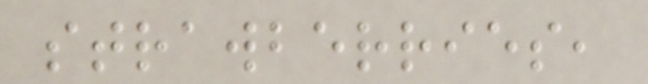strawberries,
